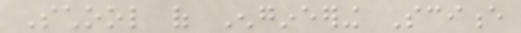School of Engineering Science
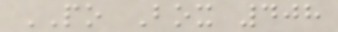PO Box 408
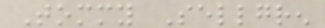Tommy Sellgren
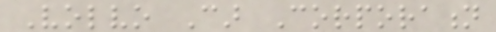Volvo Car Corporation
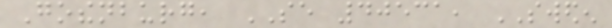Gothenburg, SE 40531, SWEDEN
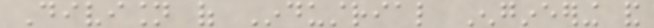Division of Industrial Engineering and
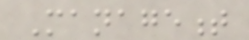Management
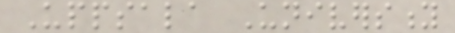Uppsala University
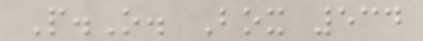P.O. Box 534
